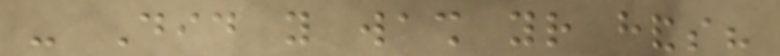- Did you wash your hands?
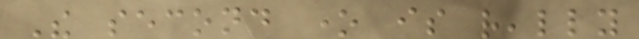The second one is really
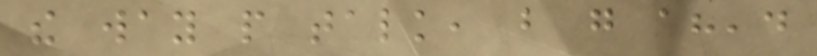the way people talk, but go ahead
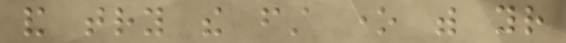and try the first one with your
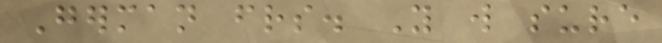German friends. You will sure
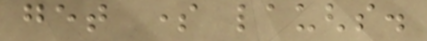get some laughs.
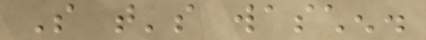So that's waschen.
